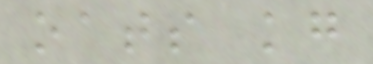oats kg
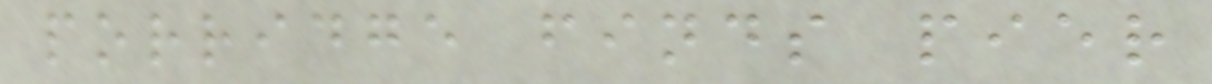porridge finds pier
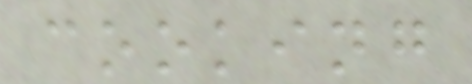cooking
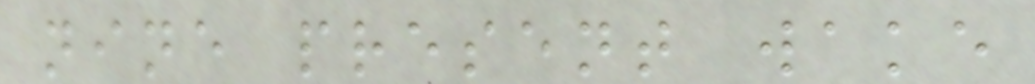nine present wake
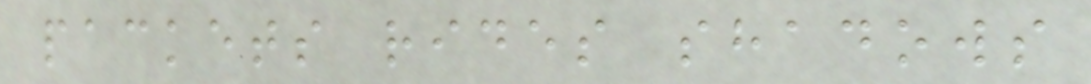packets rides shadows
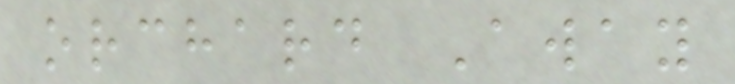orchard Away
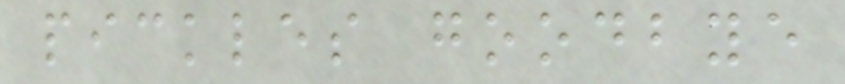pickles goodbye
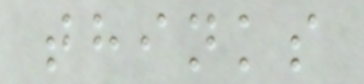thinks
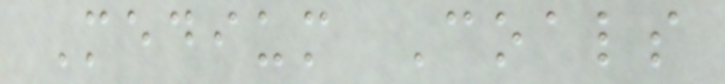Medium Coals
